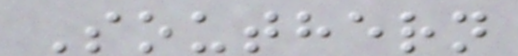Southern
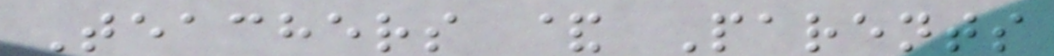Teachers & Parents
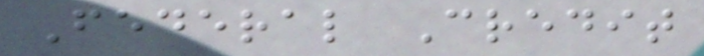Federal Credit
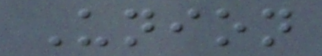Union
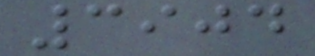3904
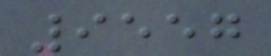9557
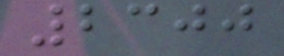2300
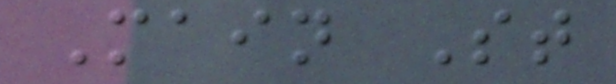Main St
